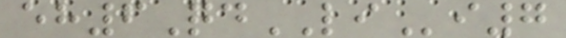eh6QdLIi7
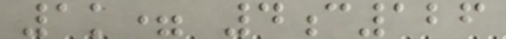1k= 4c126
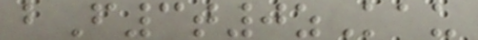bF3t0zKau
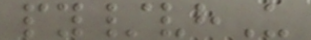py/vhU
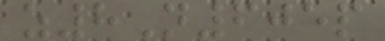z8N605p
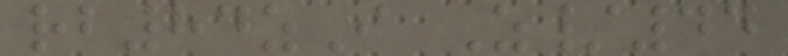rb84zI Z/44
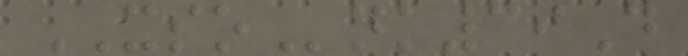XSOnk39D
